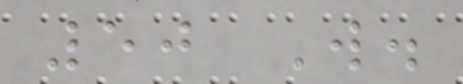50 W.
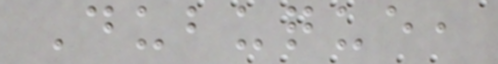Dubuque,
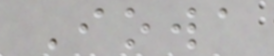Iowa
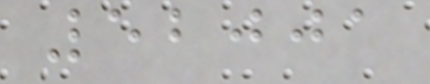52001
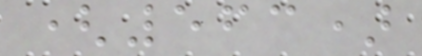(563)
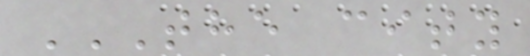THE CITY
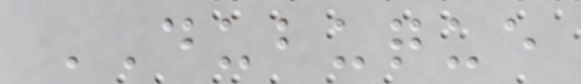DUBUQUE
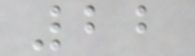22
